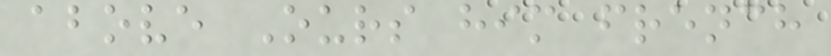above Ours him french
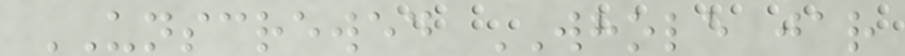UNSCREWED WHOLE jar
